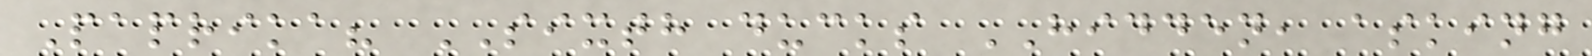Paprika? SIXTH ducks HIDDEN, asking
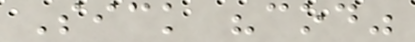Sick "cod"
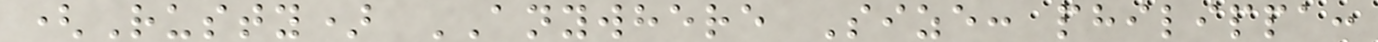(Rusty) ANYWHERE Size: philippa:
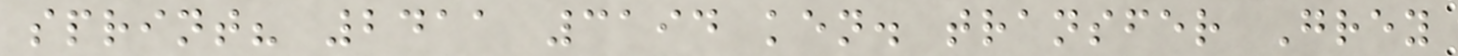sprint? 2411 3194 ken. transfer Grey
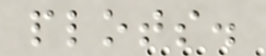plots.
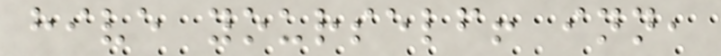hive yourself! inn,
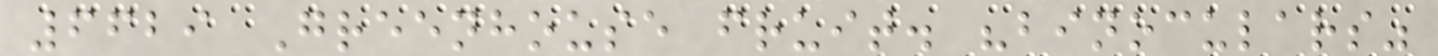6629 Greenhouse fruit. "binoculars"
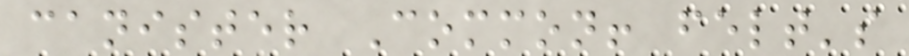canister Common! felt's
